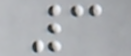3
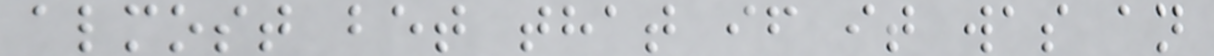almost bet that if it was an
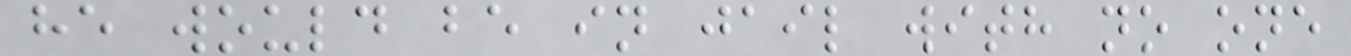he would be in jail with no one
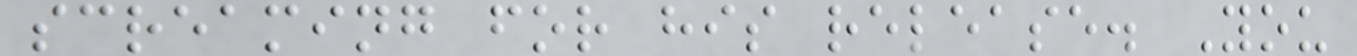screaming for his release. You
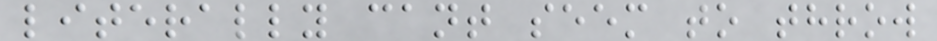literally cant seem to throw
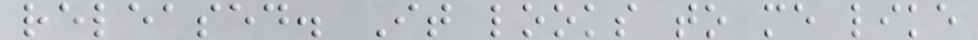released. It looks to me like
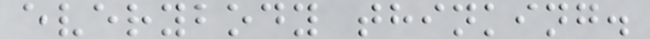everybody thinking.
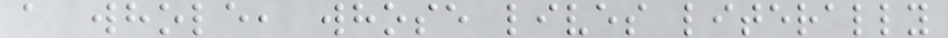a whole, whose lives literally
